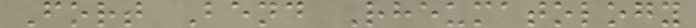Fort Bend Rheumatology
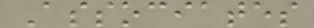Associates
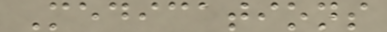Medications
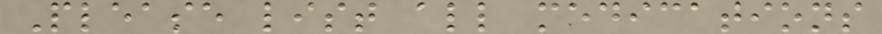Please list all medications
